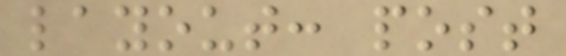layout: post
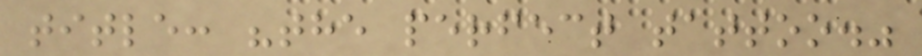title: "the perfect tattoo."
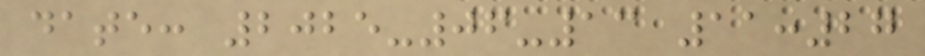date: 2025-06-13 11:27
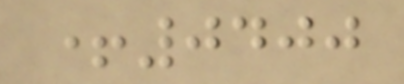+0400
